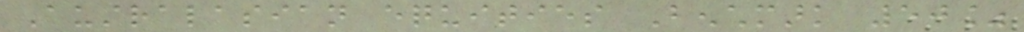Australasian equities Benchmark 50%
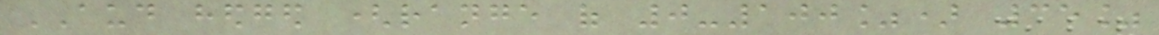AUD hedged (range of 0-100%) 35%
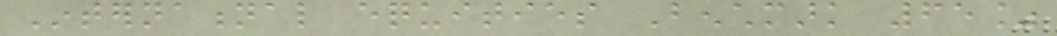International equities Benchmark 65%
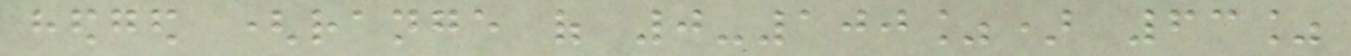hedged (range of 0-100%) 63%
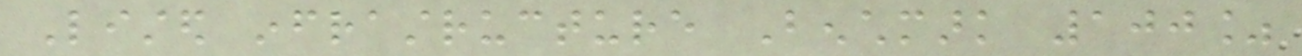Listed infrastructure Benchmark 100%
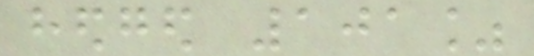hedged 101%
